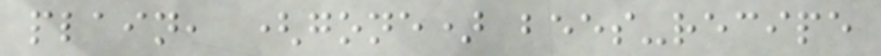plain, (gone) bees-recipe
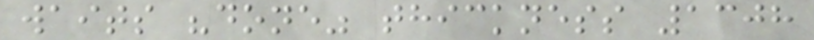waits "done" thickness 1308
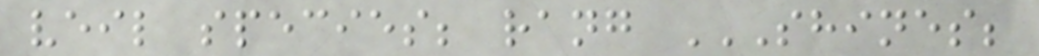veil species; rang SHINES;
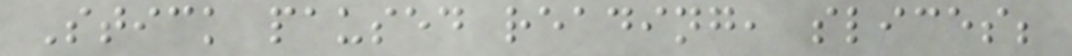Stick paused reading, slices;
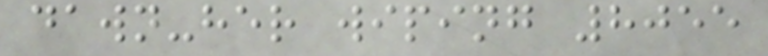dawn-her wiping 8055
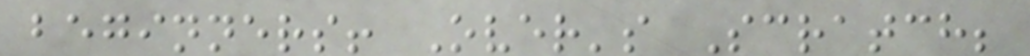beginners! Over's Scratch;
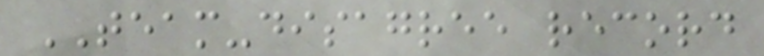TEAM-disagree record
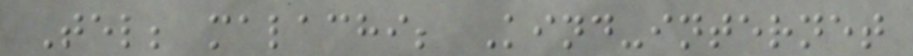Tel; malachi; Kind-internet
